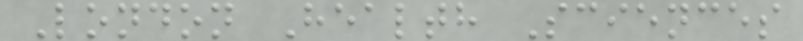London Health Sciences
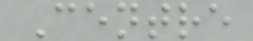Centre
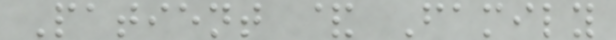Patient & Family
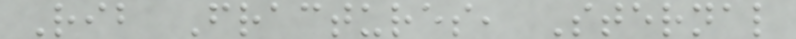Rib Fractures, Sternal
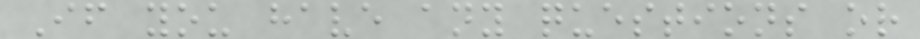If you have any questions or
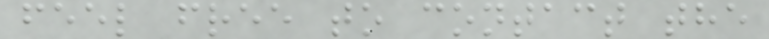feel free to contact the
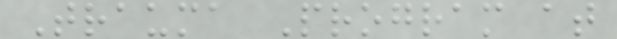Trauma Program at
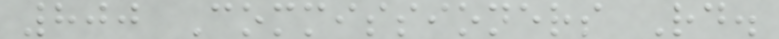800 Commissioners Rd.
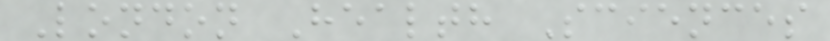London Health Sciences
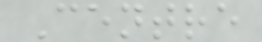Centre
